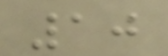10
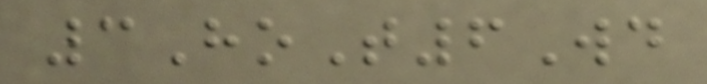3HoT6Wd
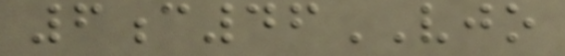6c46VJO
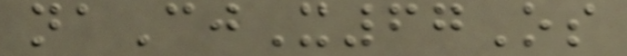naCjX67Os
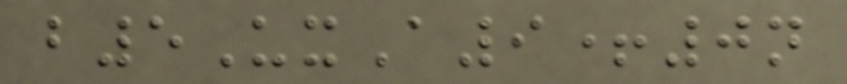b5UxA9+0n
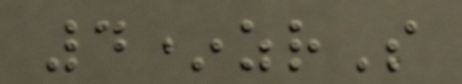4*zrS
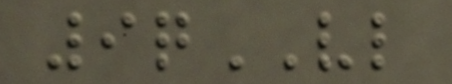9qVL
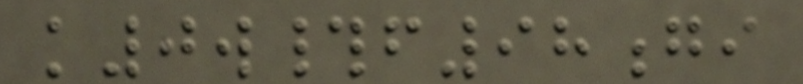k0w#f98gi
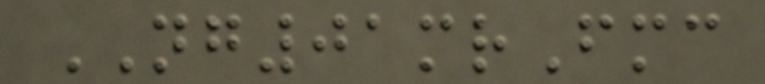NG01mrFmc
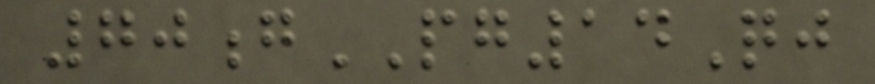70gPG14Qj
